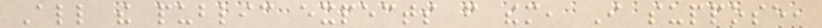All the public expects from them, I suppose,
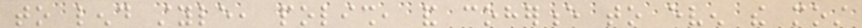to lend style, polish, and coherence to even the most
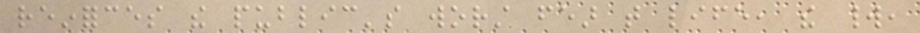reinforces the public's worst fear that life, the world,
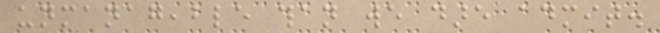unmanageable than we dare admit.
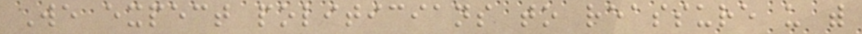We expect politicians to reassure us with
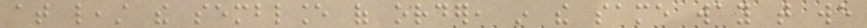at least the semblance of order, in the same way that we
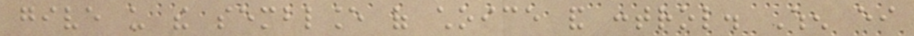give us the semblance of choice and control. When either
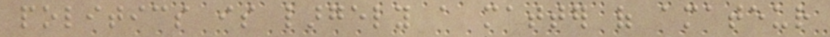politics is largely a matter of amateur
